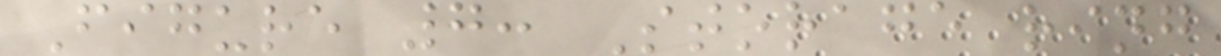Figure 7: Storage ring
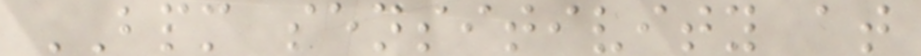BPM sensitivity at
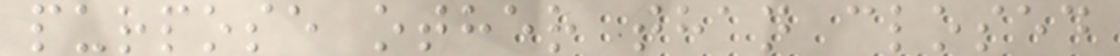purpose other than closed
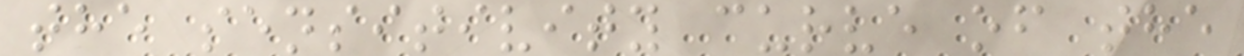the sensitivity curve of the
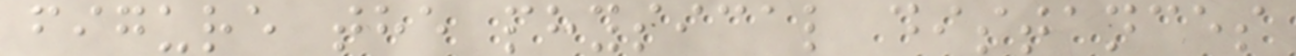figure the physical distances
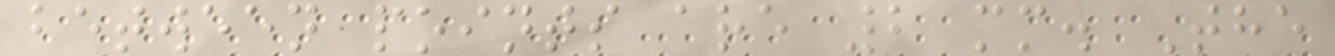between points are 2 mm. The
